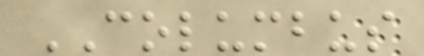COLUMBUS
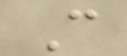C
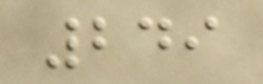249
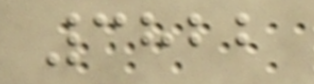3822
